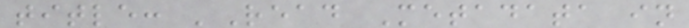title: 'Read Metadata in
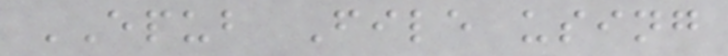EPUB File using
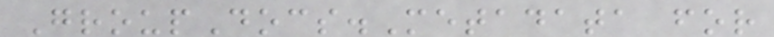GroupDocs.Metadata for
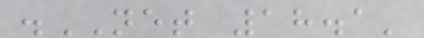.NET 18.1'
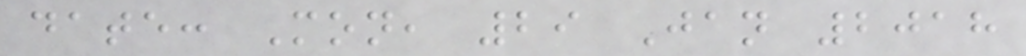date: Mon, 29 Jan 2018
